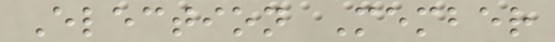Election Member
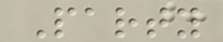Party
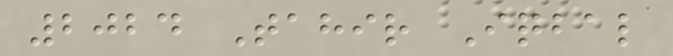2024 Tahir Iqbal
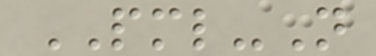PML-N
